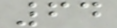64
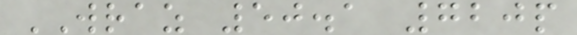WRAZ 50.1 720p
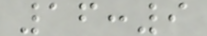16:9
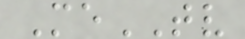MeTV
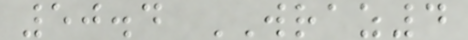50.4 WRAZ4
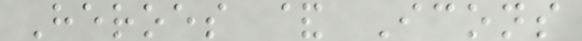Heroes & Icons
